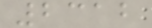2312
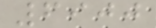6900
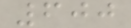600
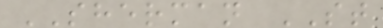SHERMAN ST
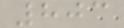803
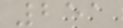251
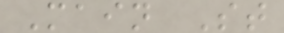Main St
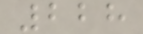228
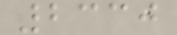2330
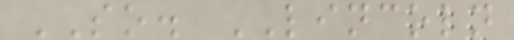SO. LINCOLN
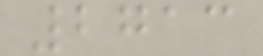2713
